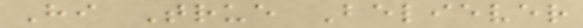Hi True Believer
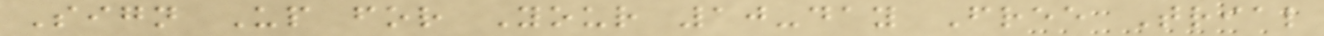Sign Up for Your 10-day Free Trial
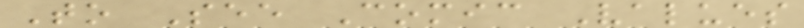To See Comic Values
